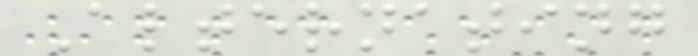Alternating
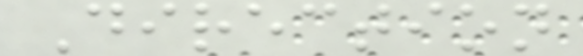Direction
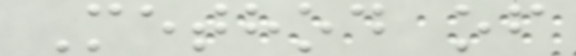Method of
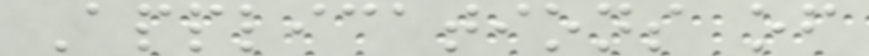Applications of
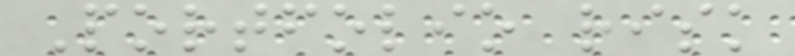Portfolio risk
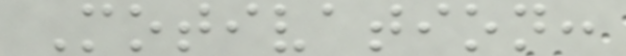Motivation:
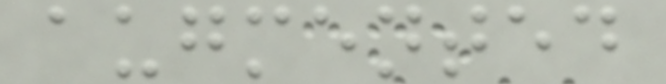augmented
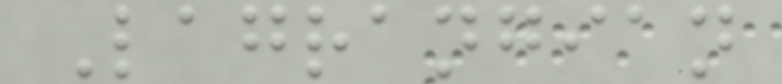Lagrangian
